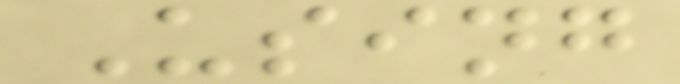Using
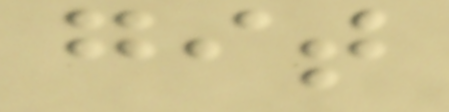git
